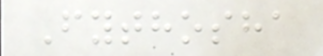Fythosha
